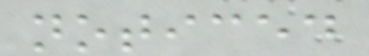noticed
